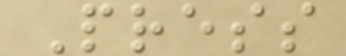Press
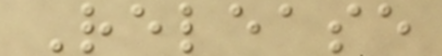Release
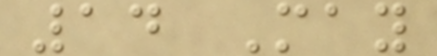14 May
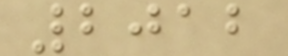2012
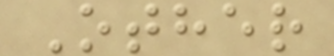Other
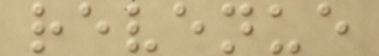revenue
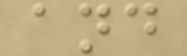and
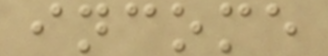income
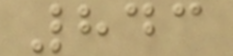843
